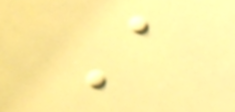A
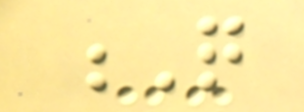Q
